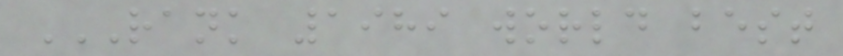RANK 1989 WORLD BEST
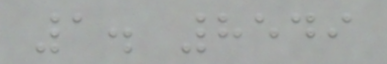1. 8549
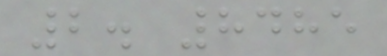2. 8485
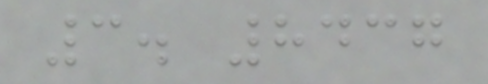3. 8437
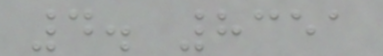4. 8351
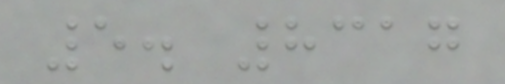5. 8317
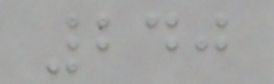240
